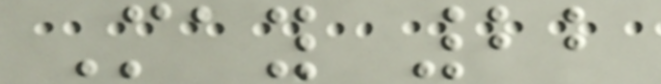May 22
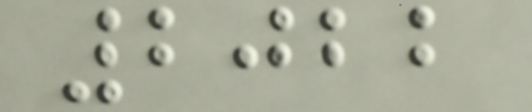2022
